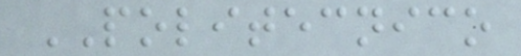POLITECNICO
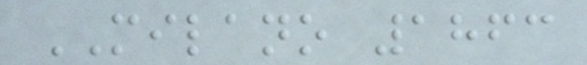MILANO 1863
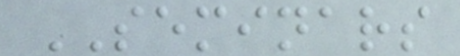SEMINARS
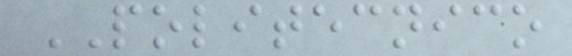POLITECNICO
